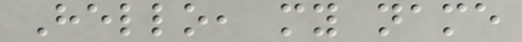Hello, my name
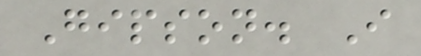Gipson. I
